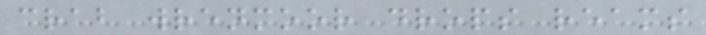crab wrenmoor drops reams
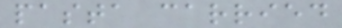pasta carried
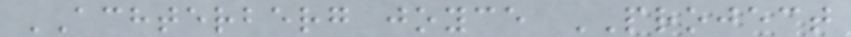ACHTERBERG joyce PROJECT
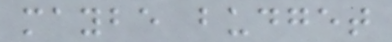maybe budget
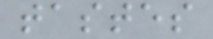tastes
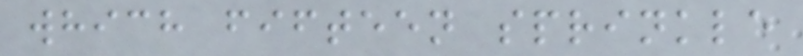which fifteen sprinkle
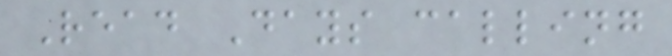Read Days calling
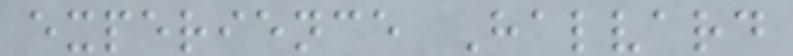experience Halvard
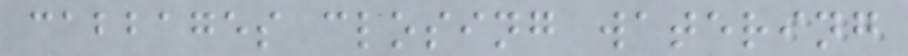cabbages closing watering
